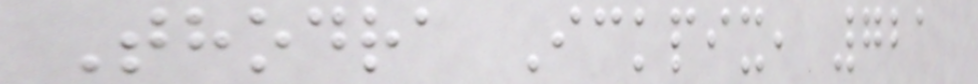Thodra Ickpix, 721
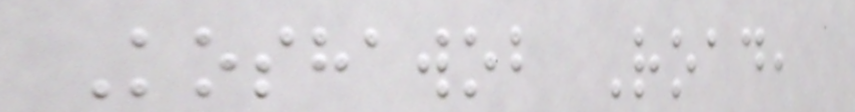Koshawob Road,
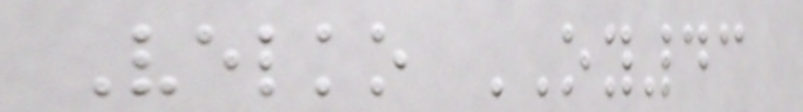Velko OY43
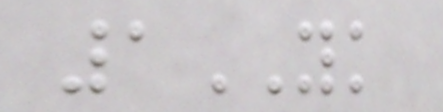1YK
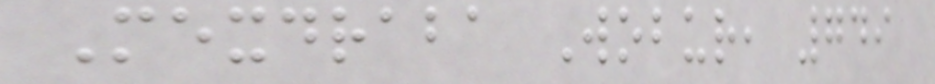Mexdraba Wobur, 749
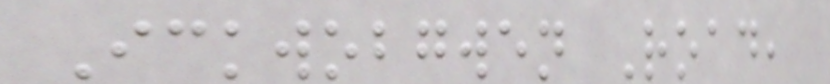Ickwobgwen Road,
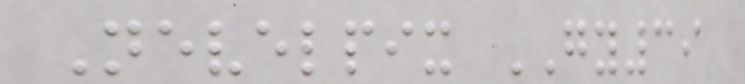Nevelpix GY39
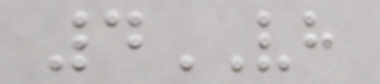4VH
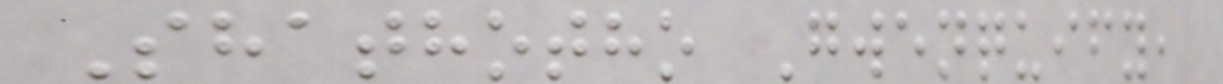Shathotho Gwenquify,
